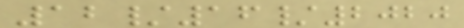12/16/2020
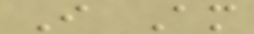I Am
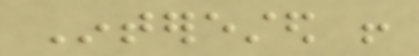Interested !
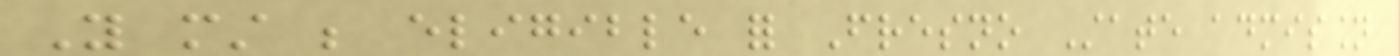You must be eligible for Fresno State admission
